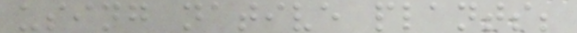using native plants;
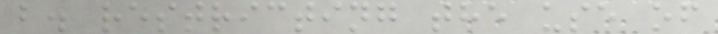b. restricting the use of
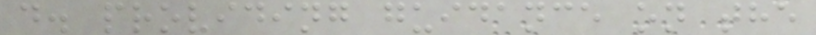d. providing guidance on the
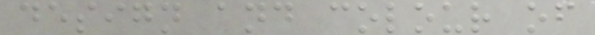design and colour of
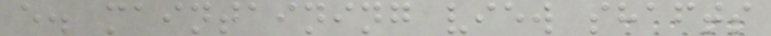e. maintaining view shafts
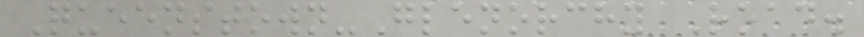Queenstown-Glenorchy Road.
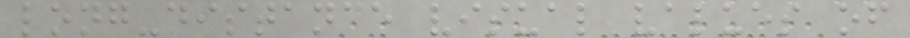long-distance visual values of
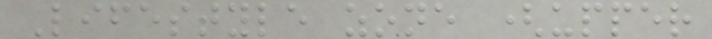Lifestyle zone (upper
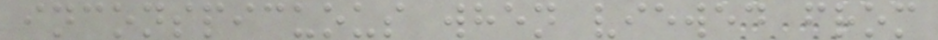inconspicuous when viewed from
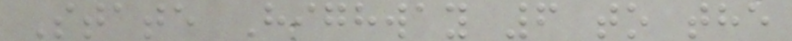State Highway 6 to the
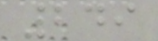249
